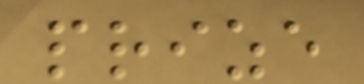prize
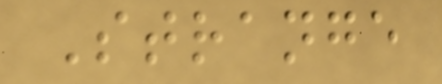Strange
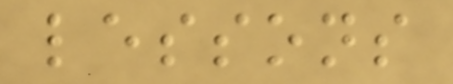lessons
